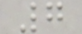7
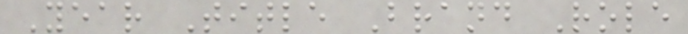Year Title Brand Role
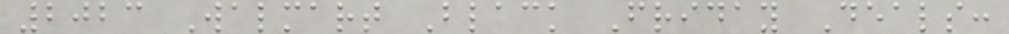2023 Walmart Black Friday Deals:
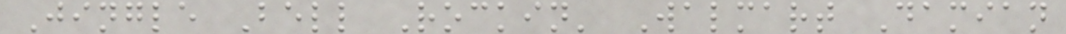Jingle Bell Rockin' Walmart Damian
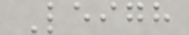Leigh
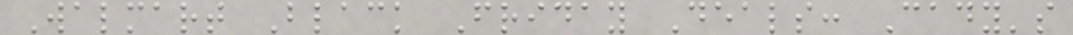Walmart Black Friday Deals: Cady's
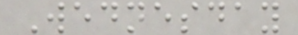Wednesday
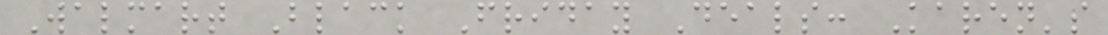Walmart Black Friday Deals: Karen's
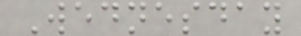Wednesday
